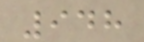948
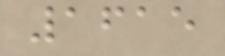1615
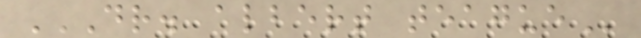DR. ALBERT TEAGUE
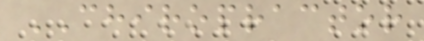CHIROPRACTOR
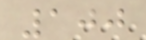100
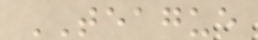TEAGUE
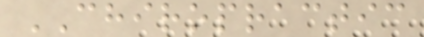CHIROPRACTIC
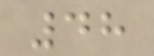48
